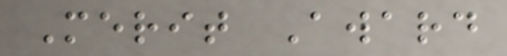Merit Award
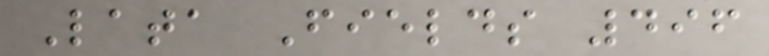Lata Fields 496
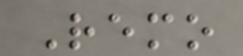Remo
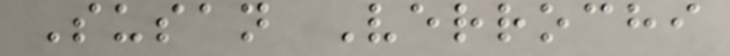Susan Verrochi
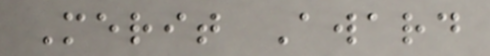Merit Award
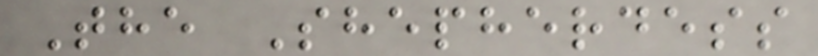The Shepherdess
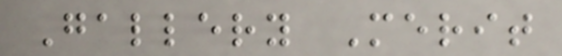Gallery Merit
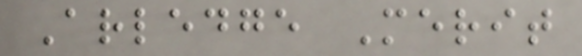Arledge Merit
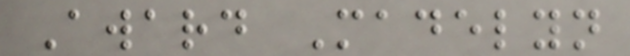Award Madelyn
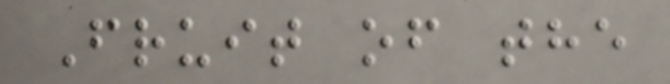Fruit of the
